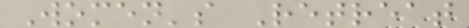Women's Retreat
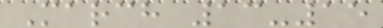March 13-15
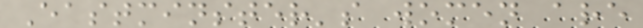Eastminster's women are
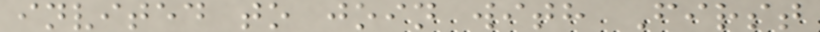invited to join with First
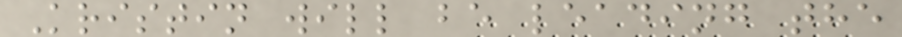Kristin will be leading the
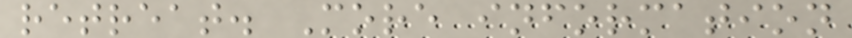retreat. More information
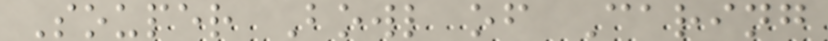Souper Bowl of Caring
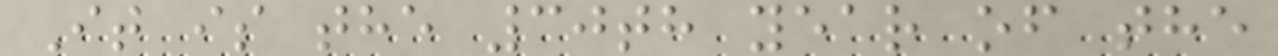It is the 30th year of the
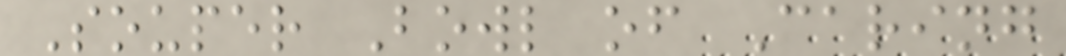Souper Bowl of Caring
